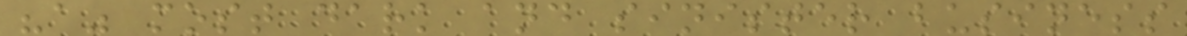"a" most dark and sinister business
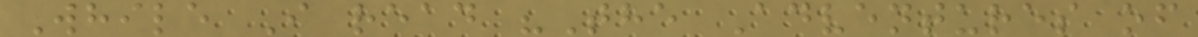While I read "The Adventures of
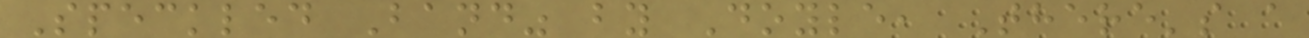Speckled Band" by Doyle, There's a
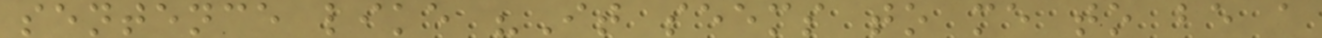sentence like "It seems to me to be a
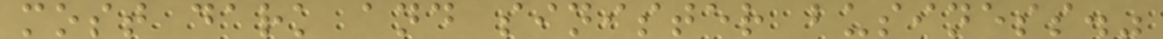most dark and sinister business."
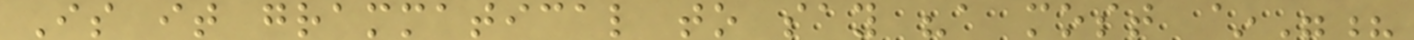Is it grammatical to say "a most ~"?
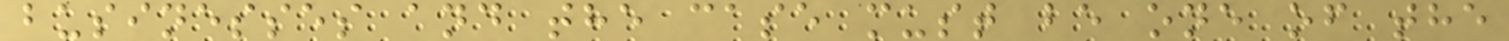businesses and the case must be one of the
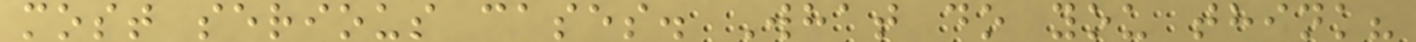most serious cases. What do you think?
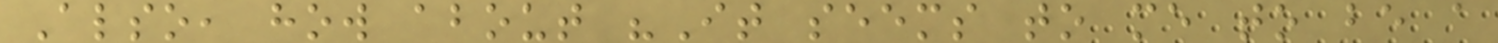Also, how about "It seems to me to be a
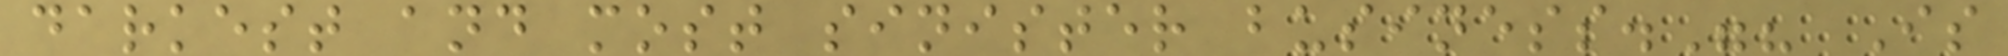darkest and most sinister business."? Is
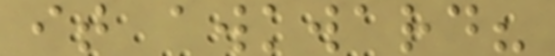it awkward?
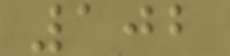102
